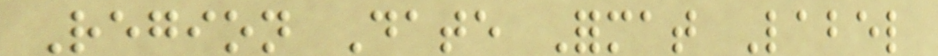Region Date Format Label
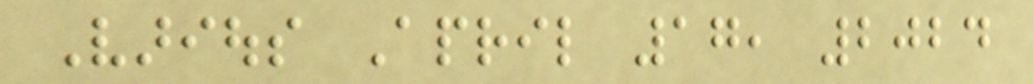Various April 17, 2024
